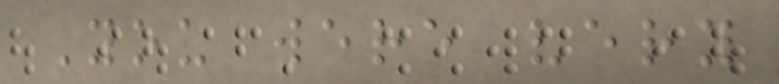You were very
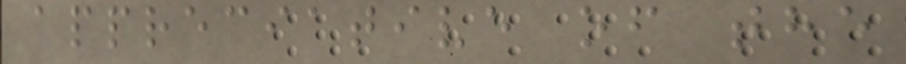appreciative of the
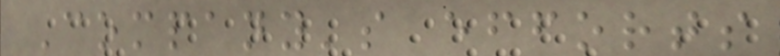Company's efforts
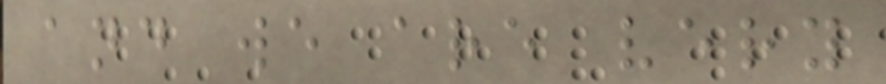and we are very
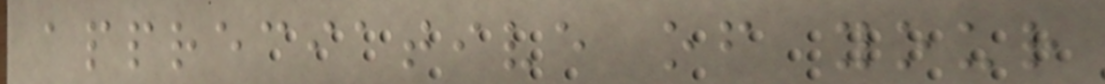appreciative of your
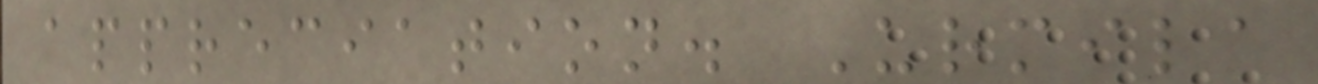appreciation. Urmila
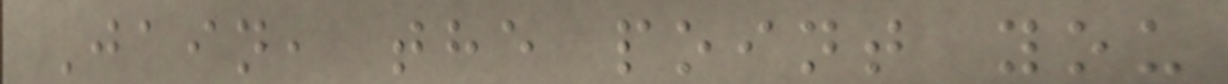Jain, the point you
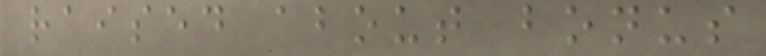raised about bonus
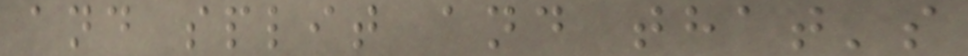and split and that's
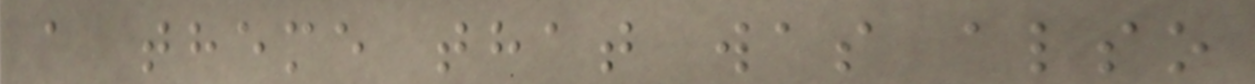a theme that was also
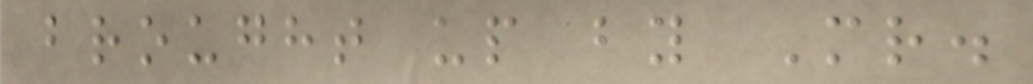brought up by Mr.
